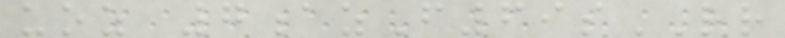uoz 7azF69sRR
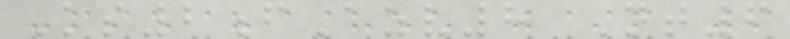Ks2fAzv8 Nt6
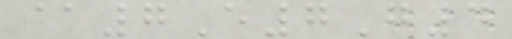@7E7G4
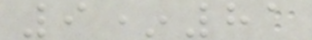9*81
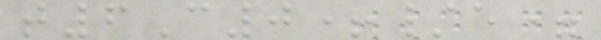t6C0+/e=
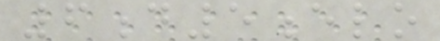6d5elo
